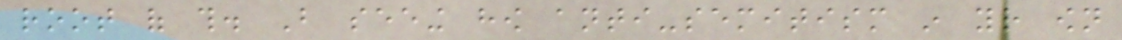root of this. But seeing how anti-semitism in your own
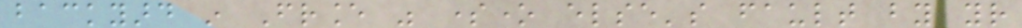backyard in France was someone else's fault by your
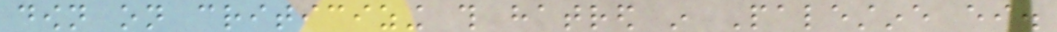down on criticizing this hatred in Palestine either.
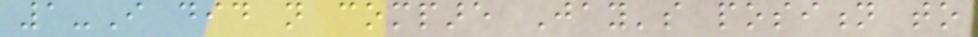1-I did not compare Jay's position to
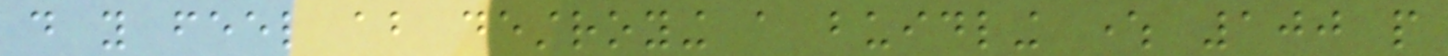do you feel about destroying a buidling where 100 people
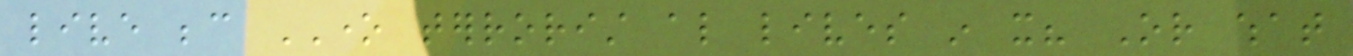live because ONE terrorist also lives in it? Or what
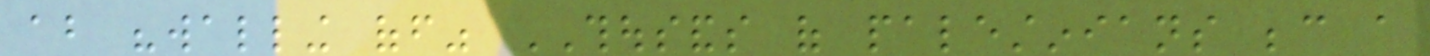about "walling off" THOUSANDS of palestinians because a
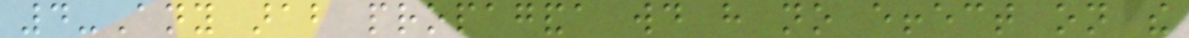4-Any arab propaganda would have no effect on the
